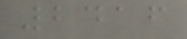2416
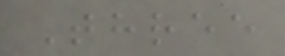Three
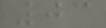03
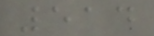514
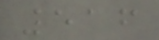516
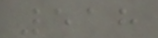518
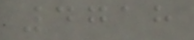4718
